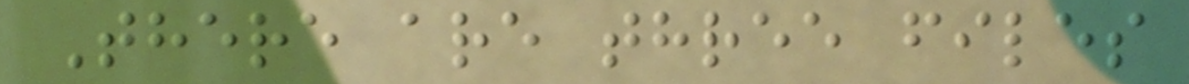There are three files
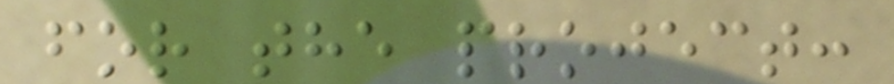for the project:
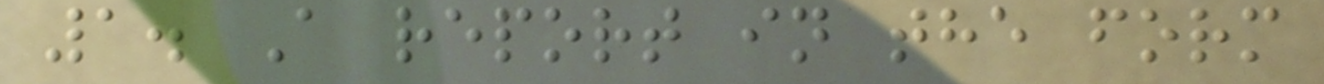1. A report in the form
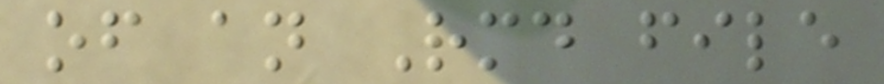of an Rmd file
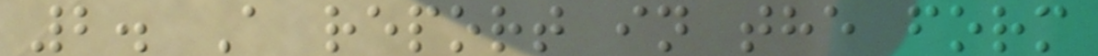2. A report in the form
